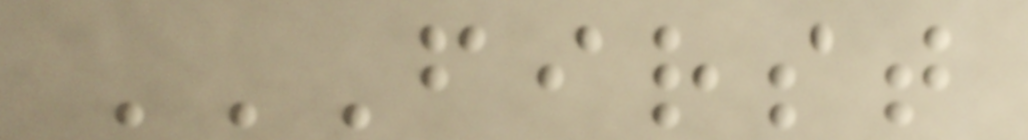FIRST
